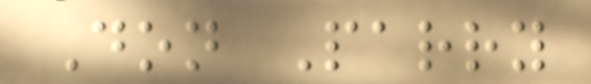Don Parry
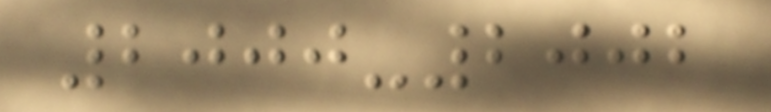2000-2002
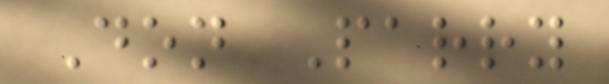Don Parry
